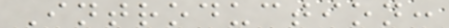Introduction:
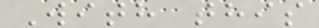With this
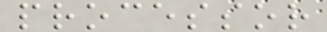processor
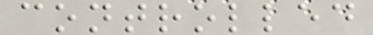controlled
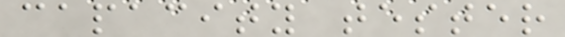capacity tester
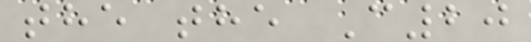the the C20
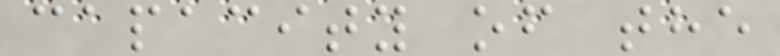capacity of the
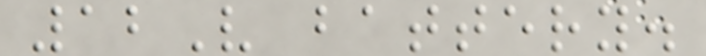12V battery.
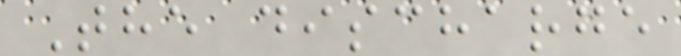The discharge
